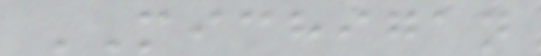MICHIGAN
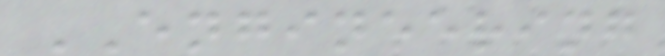ENGINEERING
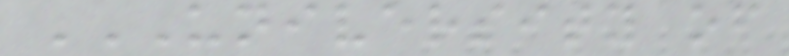UNIVERSITY OF
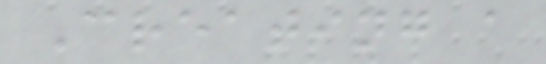Creating a
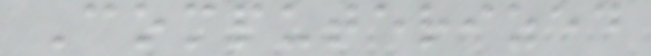Computerized
